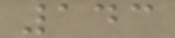143
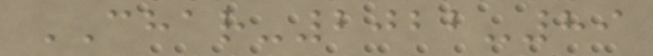CHAR-2022-89
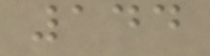144
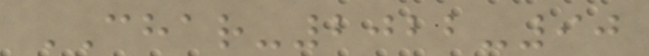CHAR-2022-90
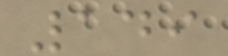149
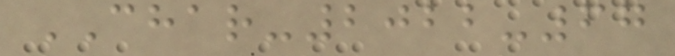CHAR-2022-67
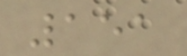151
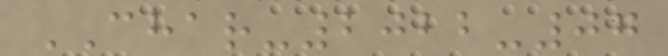CHAR-2022-07
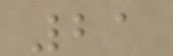21
